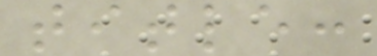title:
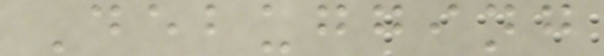Debugging
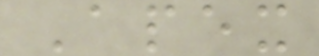Apex
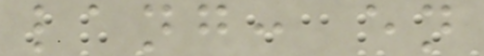lang: en
